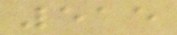515
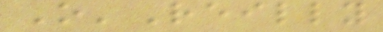O'Reilly
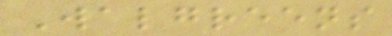Walgreens
